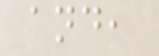and,
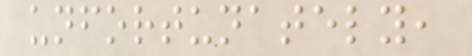unfortunately,
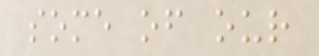some of our
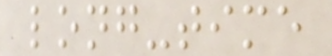long-time
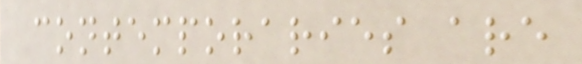contemporaries are
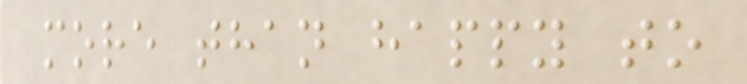more than happy to
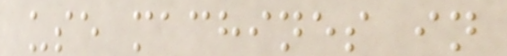use machines in
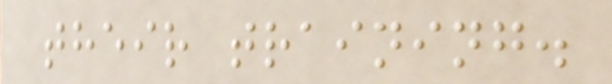their training.
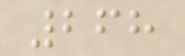268
